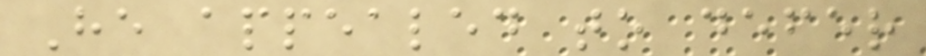He appealed to defer
